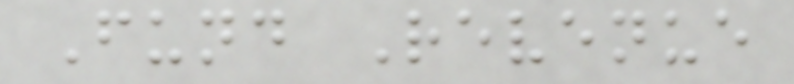Fund Revenue
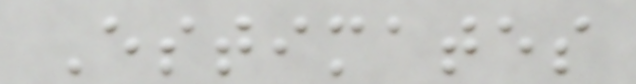Estimates
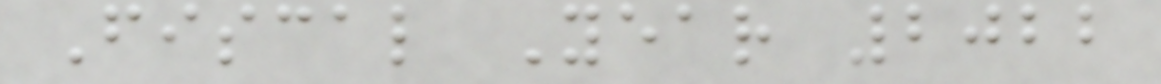Fiscal Year 2022
